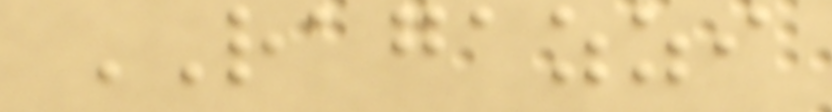RAGAZZI
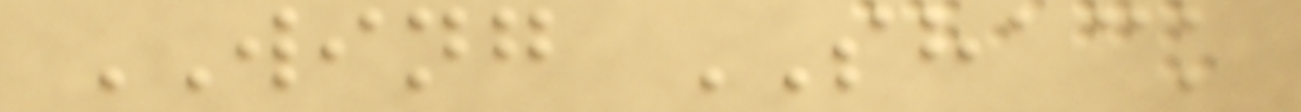WING SHACK
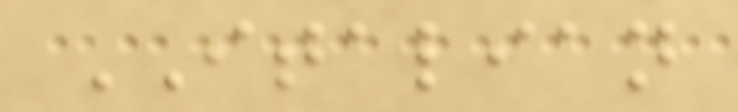ITALIAN
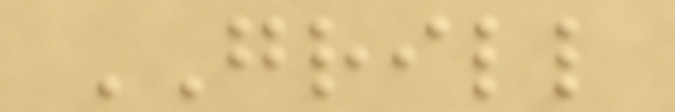GRILL
